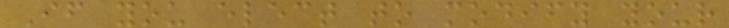If you elect to modify your
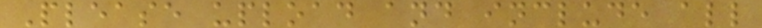Please upload and include all
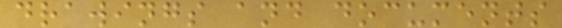drawings and documents
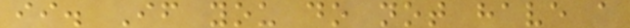ii. If you do not have a
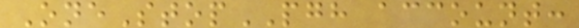OneStopPGH account:
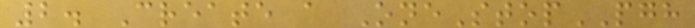2. Create a OneStopPGH
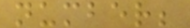number;
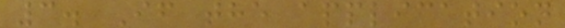3. If the application
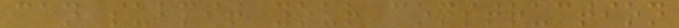can submit your construction
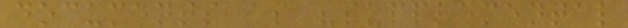documents as "supplemental
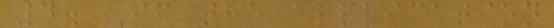4. If the application
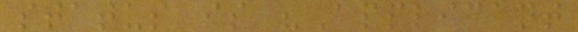status is "Applicant
